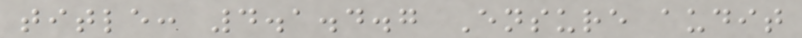title: 4.1.4.7 Ensure audit
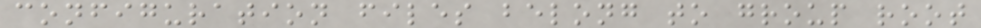configuration files belong to group root
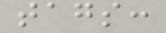tags:
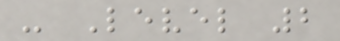- Level 2
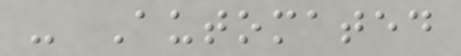- Automated
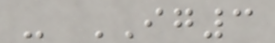- IG3
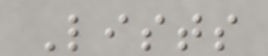Lists
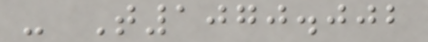- T1070.002
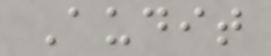Audit
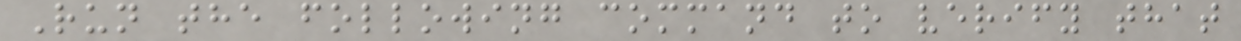Run the following command to verify that
